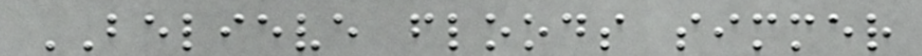BELIEVE floods simmer
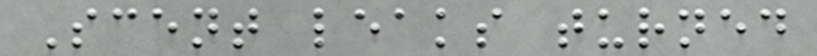Scent leaks turned
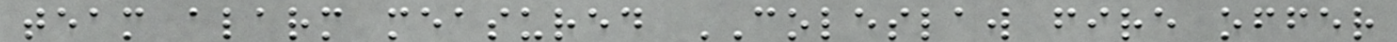team alarm measured COLESLAW fire offer
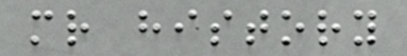mr history
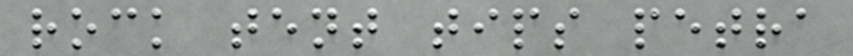rock tent tips petra
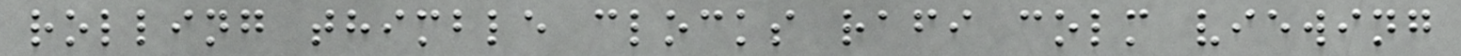rolling thimble clocks rafi colm viewing
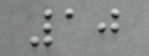10
